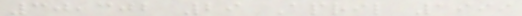30,302 29 April 1999
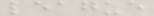league
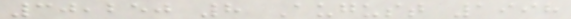30,250 8 August 1998
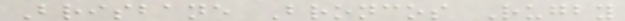Brisbane Broncos Rugby
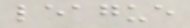league
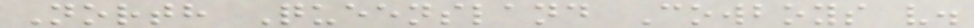North Queensland Cowboys v.
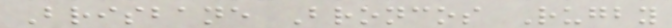Brisbane Broncos Rugby
